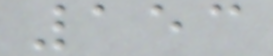153
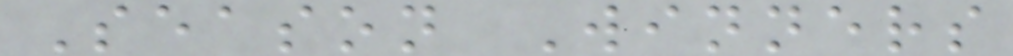Season Winners
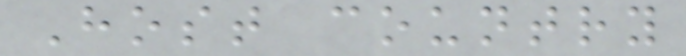Host country
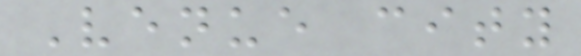Venue city
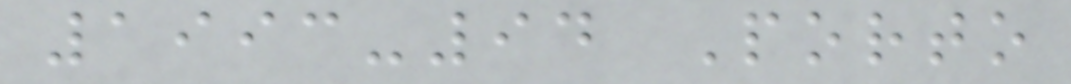1993-94 Porto
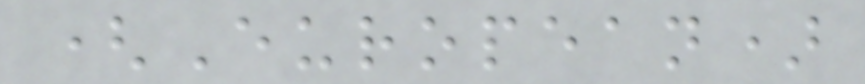(European)
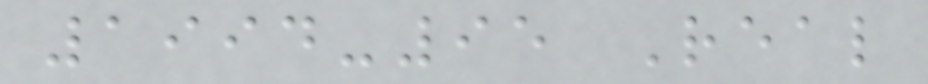1994-95 Real
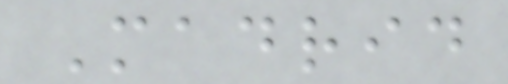Madrid
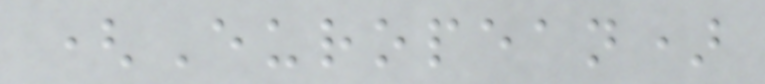(European)
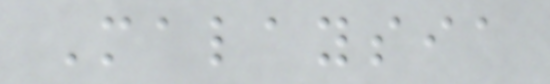Malaysia
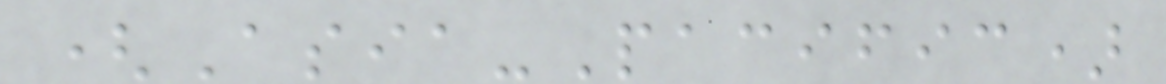(Asia-Pacific)
